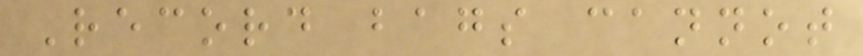Record bags cannot
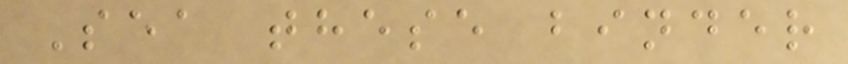Sea these binder
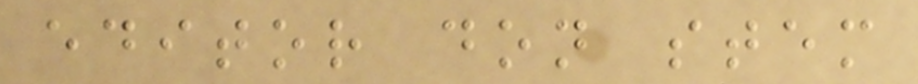editor don stem
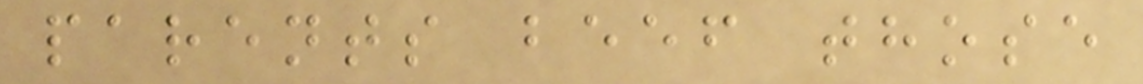parents beef those
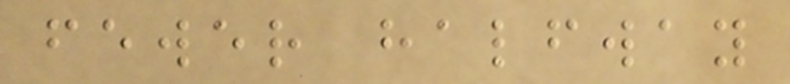fewer halfway
